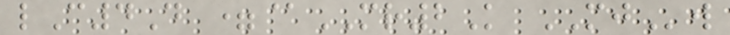lC4D =@MR2K MJw
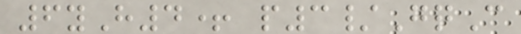6yH4+ p3/GqC
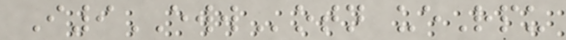I9EWWotn ueRpu
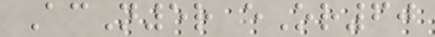AcN5r eOr60
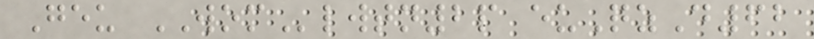Geu WOMlwtn2p euQzD62
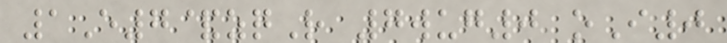1E7&zqR 7wug0 oI0
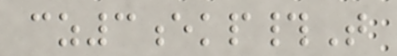cz3ekp#T
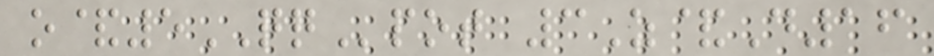o&5QQpot 3Z&D16
